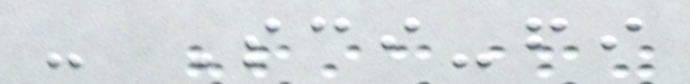- Sci-fi
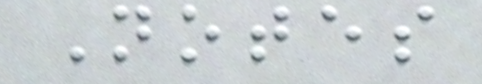Notes
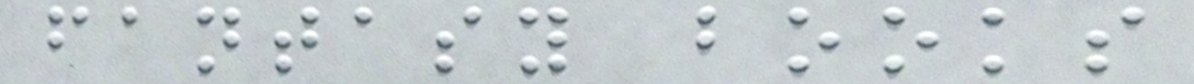fantasy books
